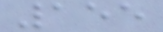155
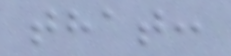that:
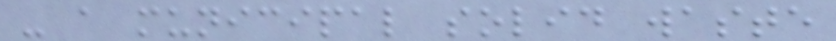- a municipal solid waste
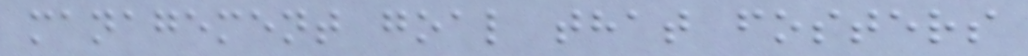management goal that fosters
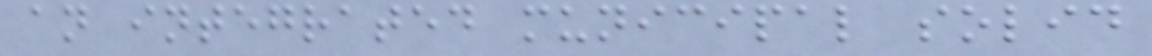an integrated municipal solid
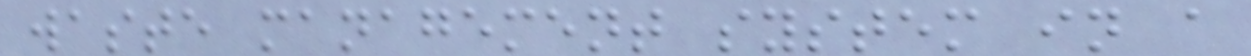waste management system in a
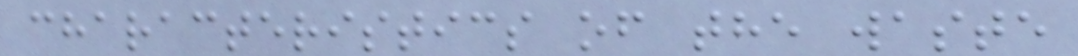characteristics of the waste
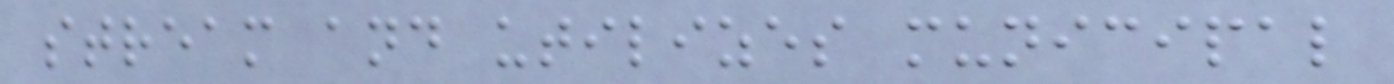stream and utilizes municipal
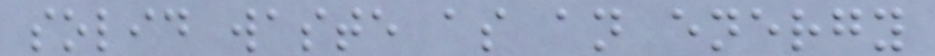solid waste as an energy
